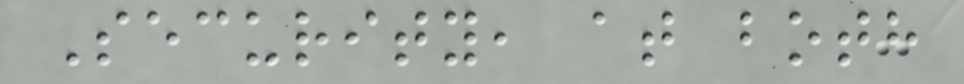Security, at both
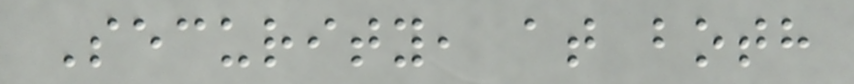Security, at both
